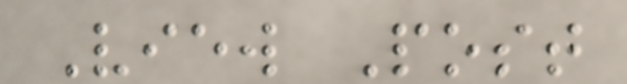View Post
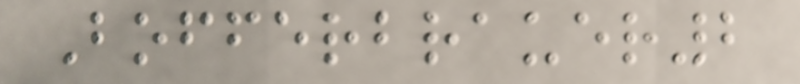Bofferbrauer2
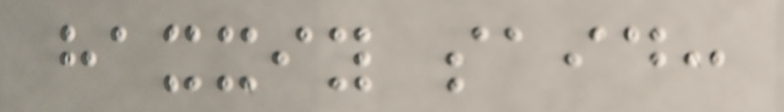haxxiy said:
